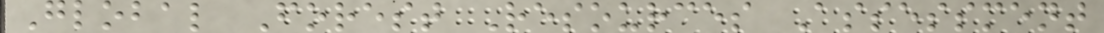Global Forest Resources Assessment
